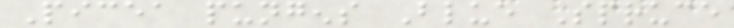Picea pungens Blue Spruce
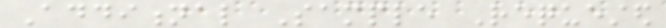Additional Sample Requested
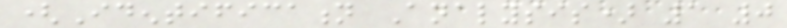(Identification Analysis) 1 0
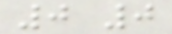0 0
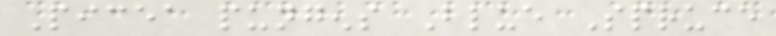Picea pungens Blue Spruce
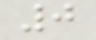0
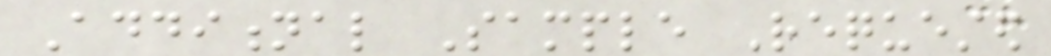Additional Sample Requested
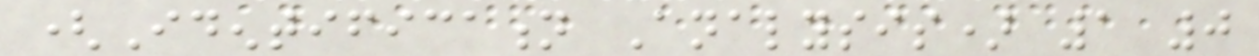(Identification Analysis) 1 0
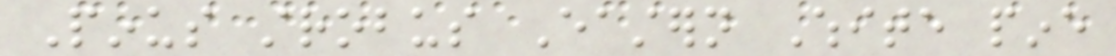Pinus strobus Eastern White pine
